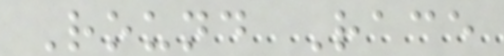Round Race
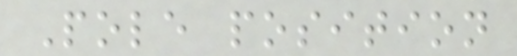Pole position
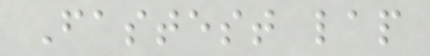Fastest lap
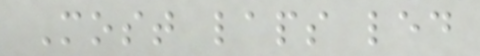Most laps led
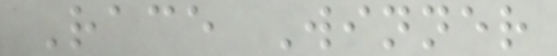Race Winner
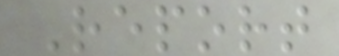Report
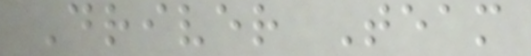Driver Team
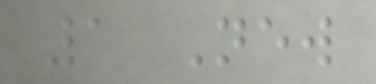1 New
